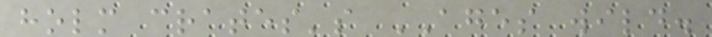holm crates's AGES wild.
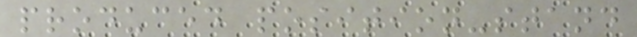produced position-stand
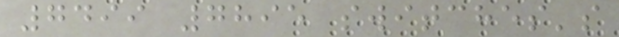7499 7895 switches's
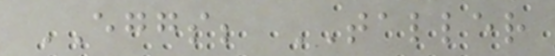EGGS; TALLER
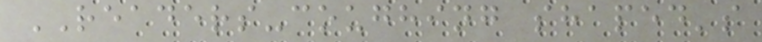READERS-coughing shaped's
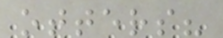otters?
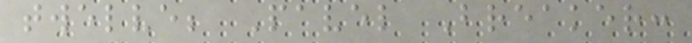twelve; Pavel Breaker:
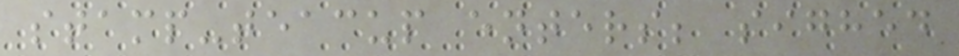stamp-teacup enters; sighed
